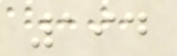194
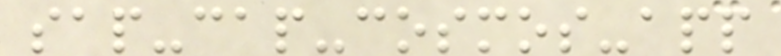sap-cap-cosmos-app
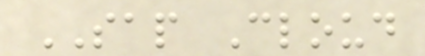SAP Cloud
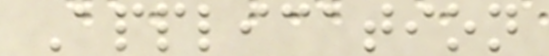Application
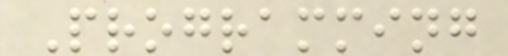Programming
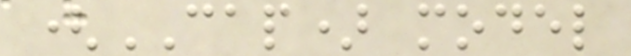(CAP) model
